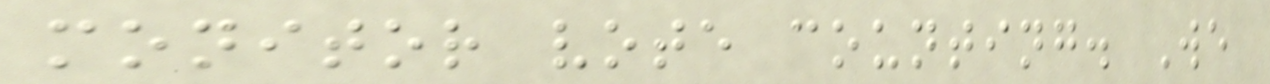monitor vote counting. We
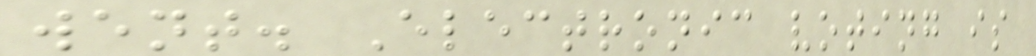went. Electronic voting is
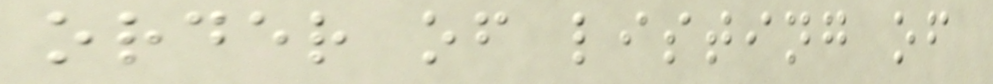order of listing of
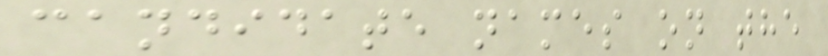candidate names on the
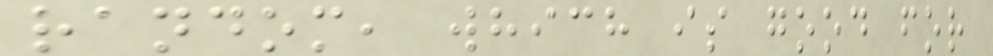random, which is good for
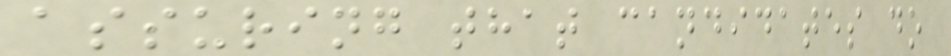assuring that candidates do
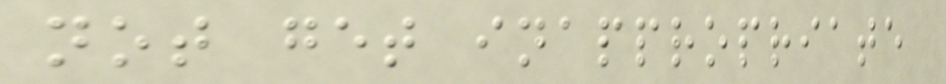not get inappropriate
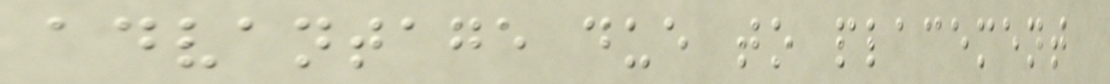advantage due to placement
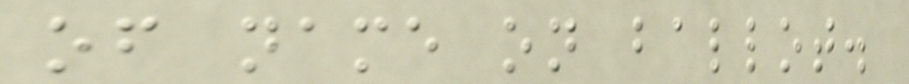of name on ballot.
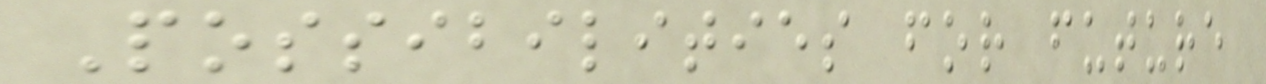Possibilities for future
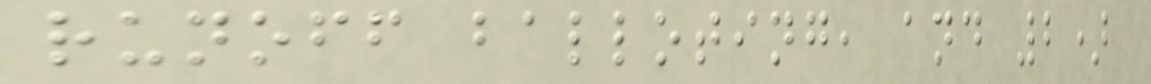runoff balloting, and 2)
